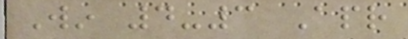Win 4-3 Apr
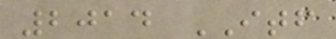2014 ITF
